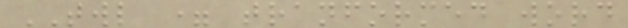TWL = tranformed word
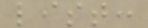list:
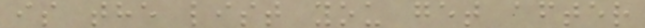is the list you get after
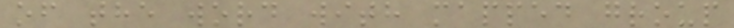of the word with mapped group
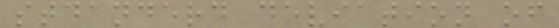stdanderd deviation of
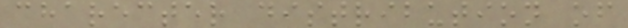charecter distribution of
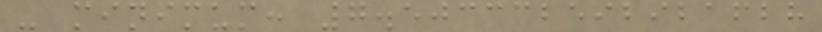- minimum: 7.503332592921628
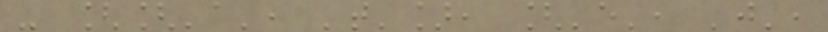- [['a', 't'], ['e', 'j',
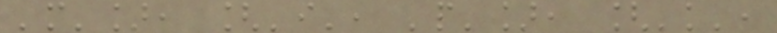'm'], ['i', 'p'], ['k',
